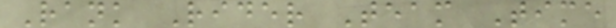Rank Rider Team Time
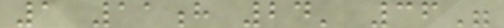1 11h 24' 36"
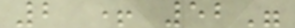2 + 52"
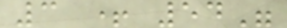3 + 54"
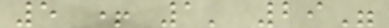5 + 1' 29"
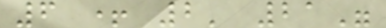6 + 2' 21"
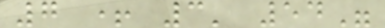7 + 3' 54"
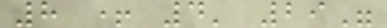8 + 4' 29"
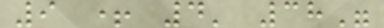9 + 4' 38"
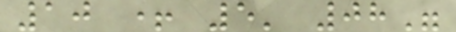10 + 5' 08"
